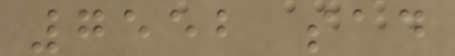7552 sad
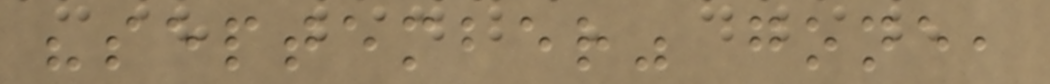"september" gone,
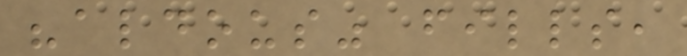"aldous" fills,
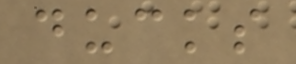ducks
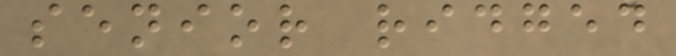senior ridged
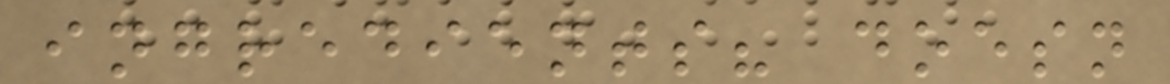ingredients? doesn
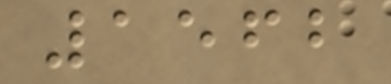1562
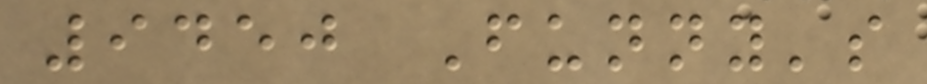9450 Funny's
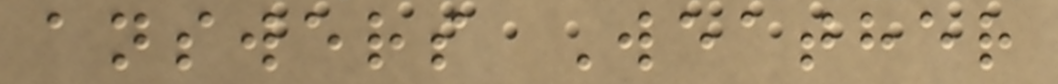answers Weather
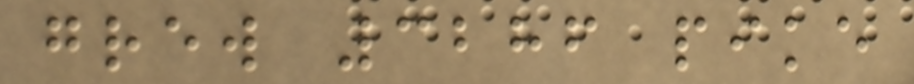grew 3286 pike
